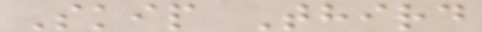Skip Third
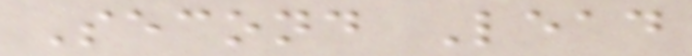Second Lead
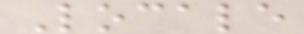Locale
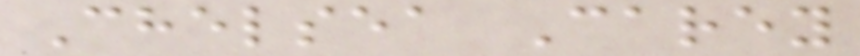Chelsea Carey
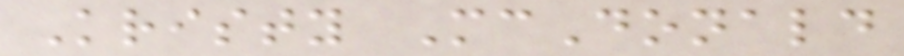Kristy McDonald
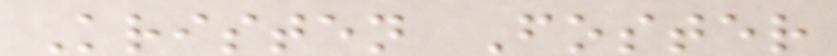Kristen Foster
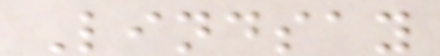Lindsay
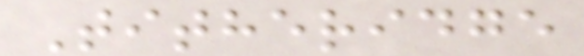Titheridge
